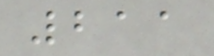211
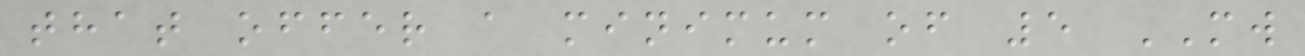that offer a minimum of 5 MW
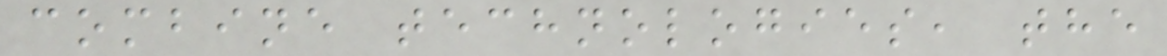combine technologies, the
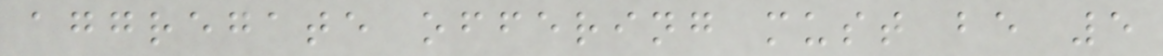aggregate offering must be 5
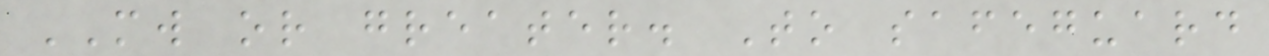MW or greater. To safeguard
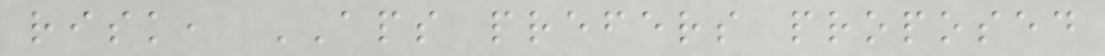risk, APS prefers proposed
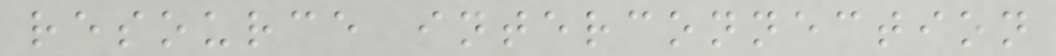resource interconnection
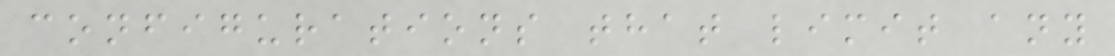configurations that limit any
